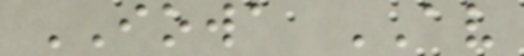IOWA AV
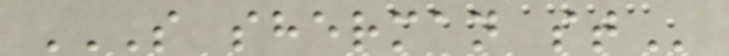S SHERMAN ST
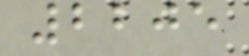2205
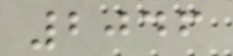2046
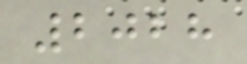2028
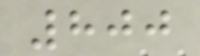800
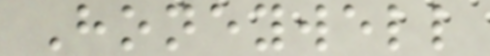Honeywell
